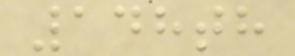148th
